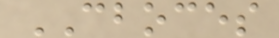CBOCES
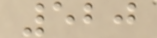520
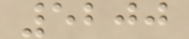5200
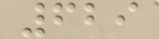629
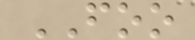FOO
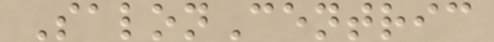SalonCentric
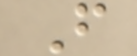F
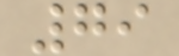79
